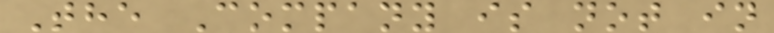The Company is not in
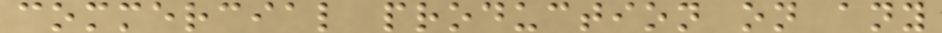commercial production on any
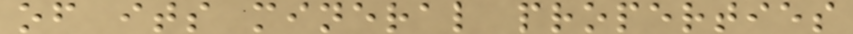of its mineral properties
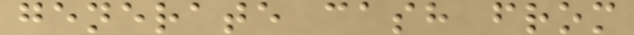generate cash from
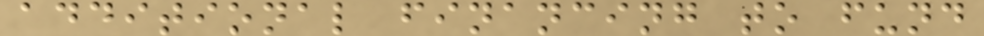additional financing to fund
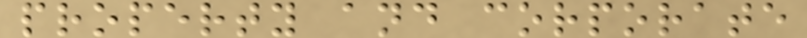property and corporate
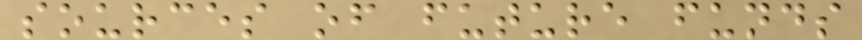sources of future funds
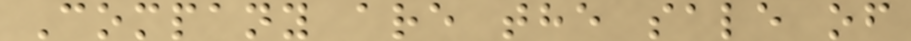Company are the sale of
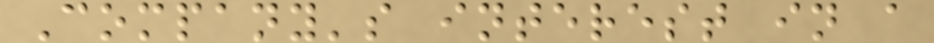Company's interest in a
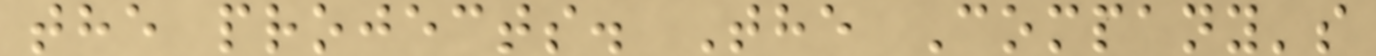the projects. The Company's
